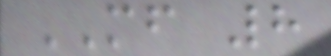MF 8
